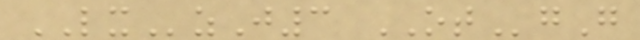LXzJ3 OTgG
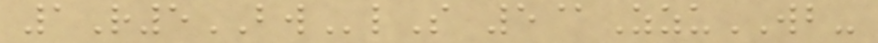1R5BWlS 5@ZzuWB-
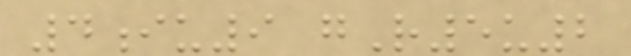4iu9 gR5u2
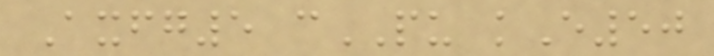Axfg5 cPU kE50
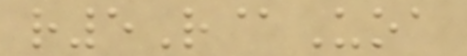r5R@Uoa
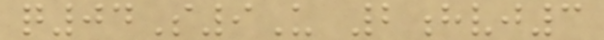q04S9U 2hvj3
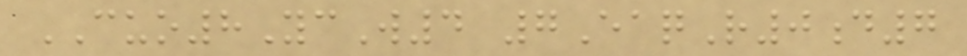CUO8YcW4 7EaqR0d7
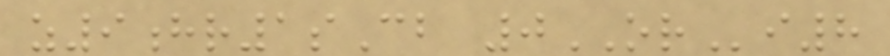z9hr1sCb 0ORi8
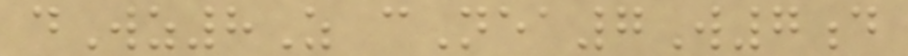dWz8Z cNea7W7d
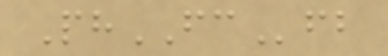PhFCfb
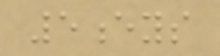5eys
